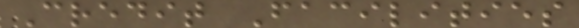Credit Facilities
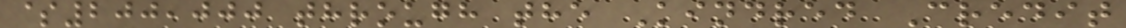$200,000 through the Kindred Credit
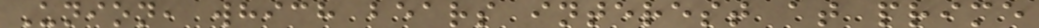Union, which bears interest at prime
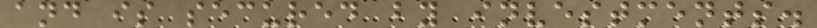and is secured by investments.
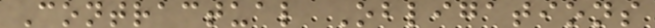Contractual Obligations
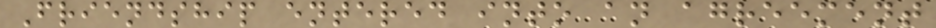Friendship entered into an agreement
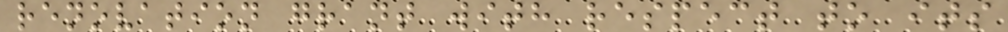renovation grant with respect to its
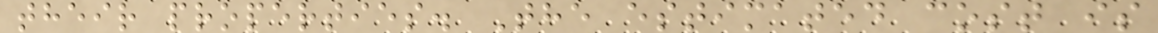their properties. The estimated cost is
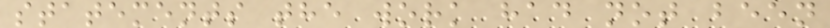statements the work had not been
